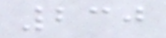230
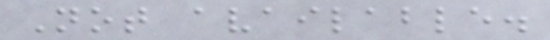Not available.
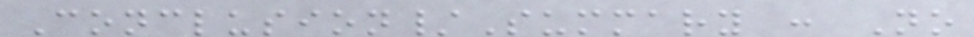Conclusion/Summary : No
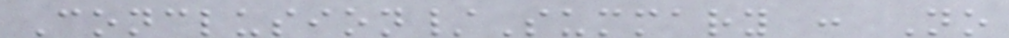Conclusion/Summary : No
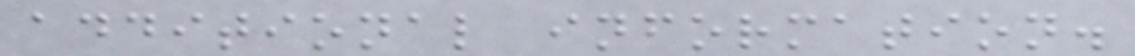additional information.
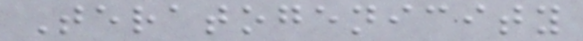Teratogenicity
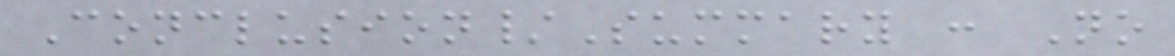Conclusion/Summary : No
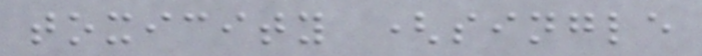toxicity (single
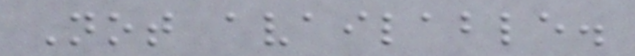Not available.
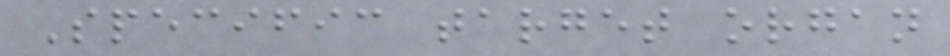Specific target organ
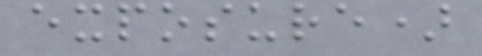exposure)
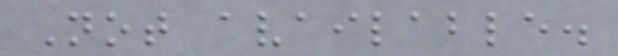Not available.
